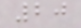20
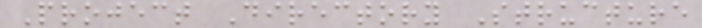Project Directory Structure
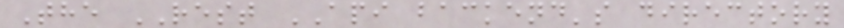The REST API backend's directory
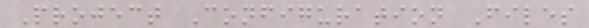Project Configuration Files
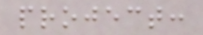project:
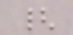{
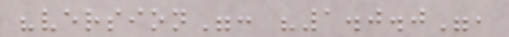"version": "1.0.0",
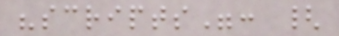"scripts": {
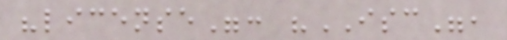"license": "ISC",
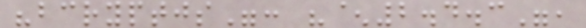"bcryptjs": "^2.4.3",
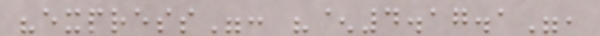"express": "^4.17.1",
